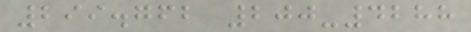299.762 200-4288
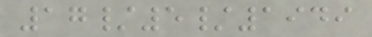17/5/1949
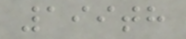199th
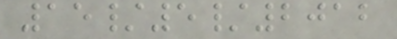15/5/2012
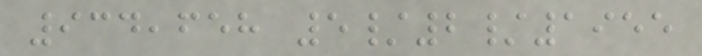934,658 5/2/1955
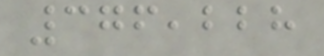376,228
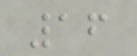16
